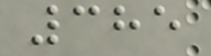385
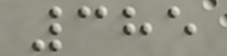385
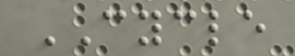CYCLE
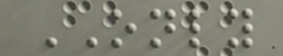ONLY
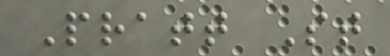Pratt St
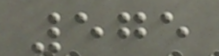575
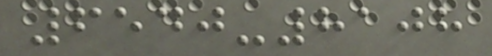6540-8108
